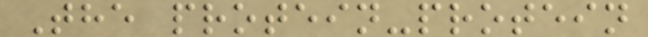The protein-protein
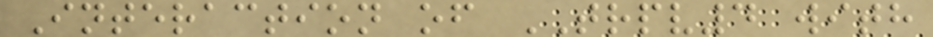Interaction of TRPV4 with
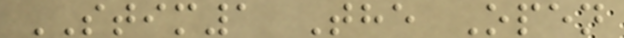STIM1 The Open
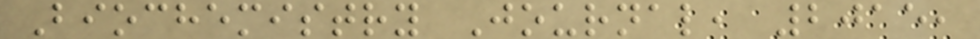Biochemistry Journal, 2015,
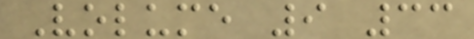Volume 9 33
